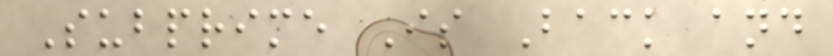Subprime Is Back and
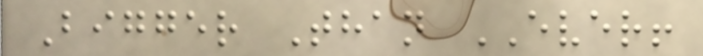Bigger Than EVER!
